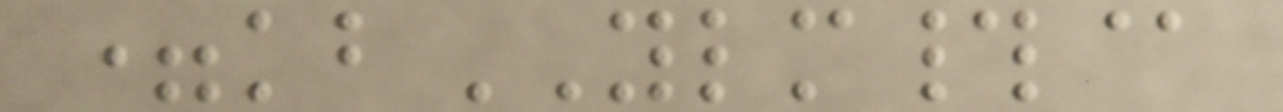=kbYLM#@
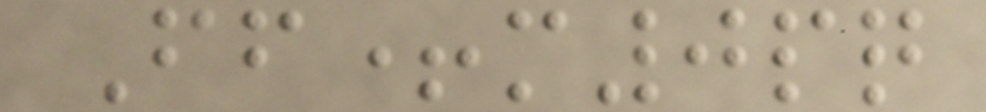Ff+m0pq
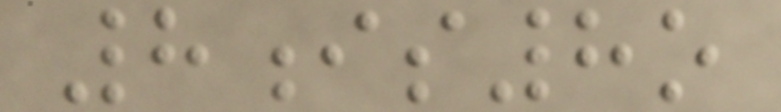8is8o
